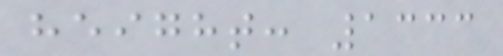height: 1333
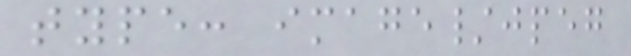type: image/jpeg
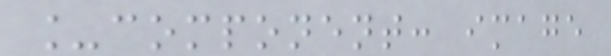_component: image
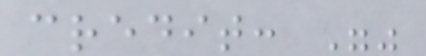credit: ""
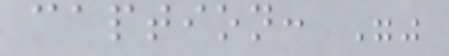caption: ""
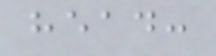head:
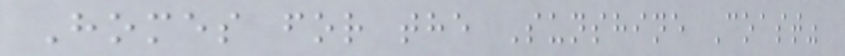Homes for the Sunshine Coast"
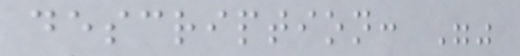description: ""
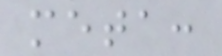meta:
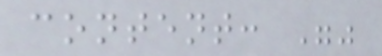content: ""
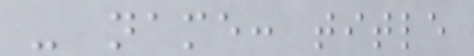- name: title
